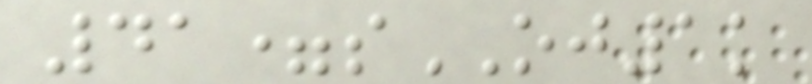41=sOJ1k
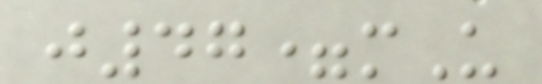j47=mU
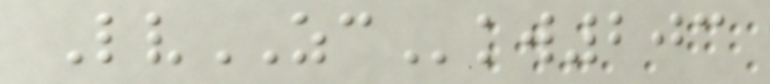LvZCkw203
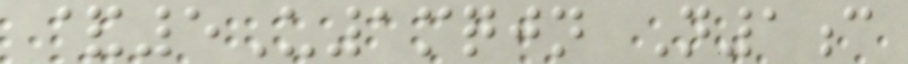&5U1mqjn N1c
